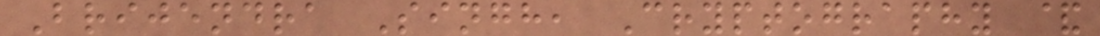Brijendra Singh, Cryptography &
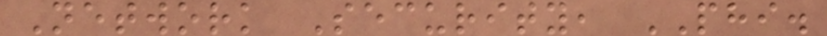Network Security, PHI.
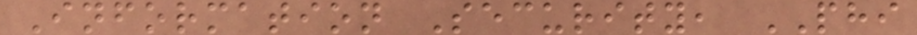Information Security, PHI
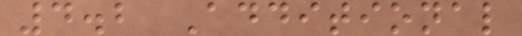4.2 Additional
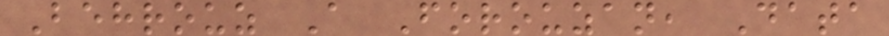Behrouz A Forouzan, Data
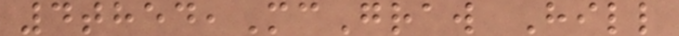4thed,McGraw Hill
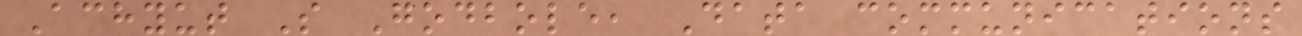Achyut S Godbole, Data communications
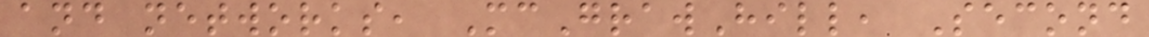and networks, McGrawHill, Second
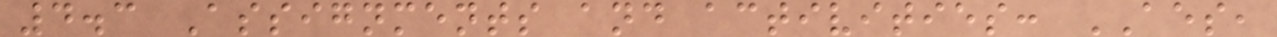4.3 Assignments and activities: AES,
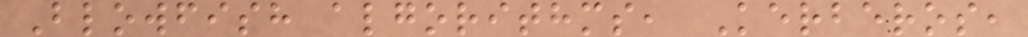Blowfish algorithms, Kerberos,
